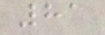81
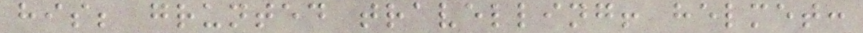his; grunted travelling! helmet:
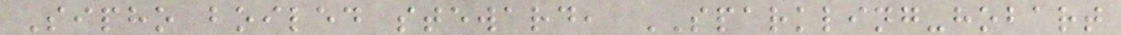Sipho boiled steward, SPARKLING-hobart
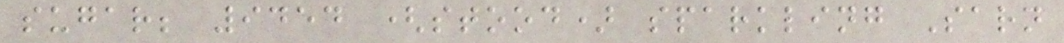sugar; 9454 (stood) sparkling Sarn
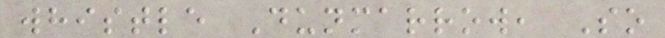whistle Dunmarrow, So
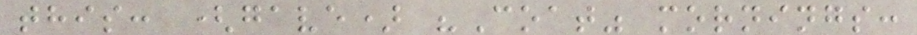this: (gave) "Coat" mornings:
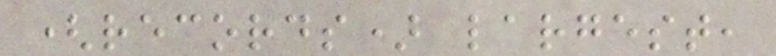(records) largest,
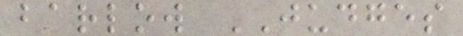barlow JUDGES
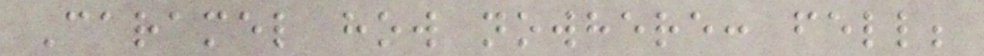Caramel how nowhere: fell;
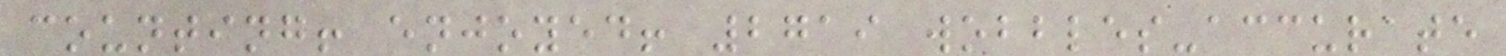counting! enjoyed! 2719 wobbles-accurate
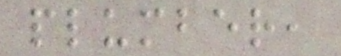plumber,
